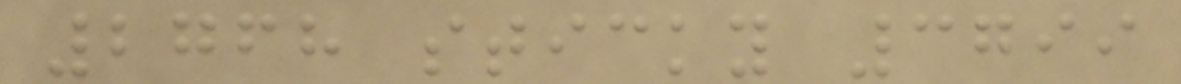2768 sticky 3799
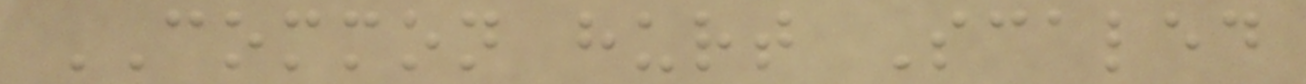COMMON hurt Scaled
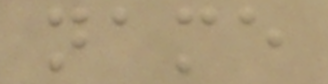name
